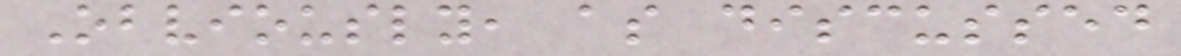Obviously, as discussed
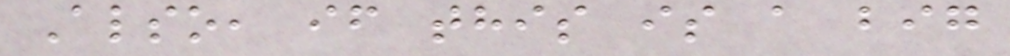Also, if this is a big
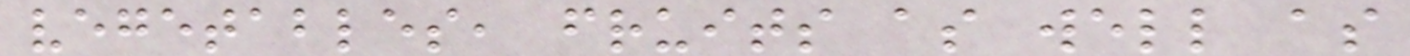vegetables, fruits as well as
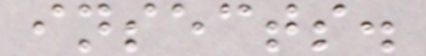insects.
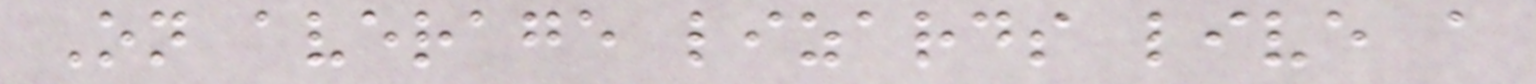On average lizards live a
